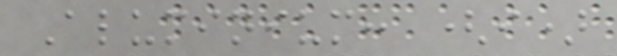Aluminium: (i)
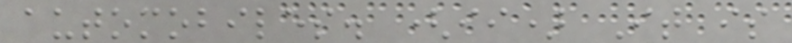automobiles. (ii) It is
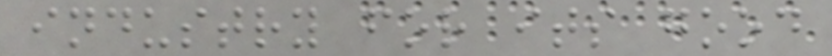industry for its good
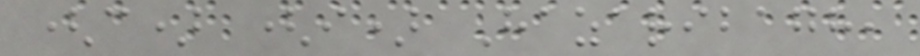(c) (i) Hazaribagh,
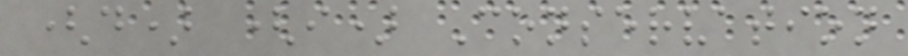(d) (i) Conservation
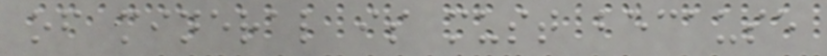of mineral is must because
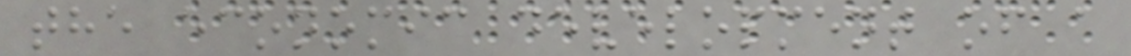the economic development of a
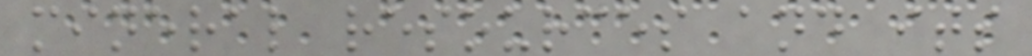mineral resources and its
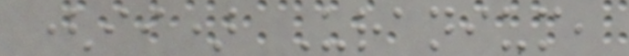(ii) Uranium,
